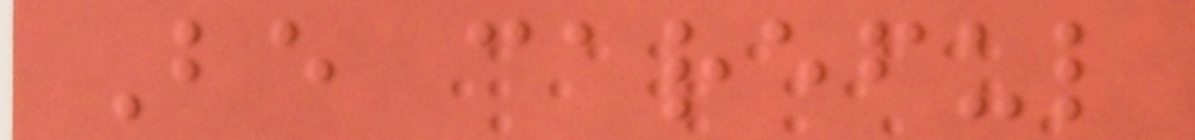Be careful
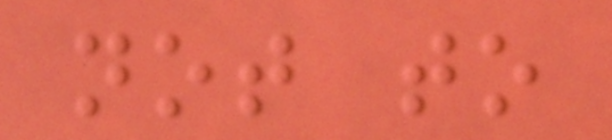not to
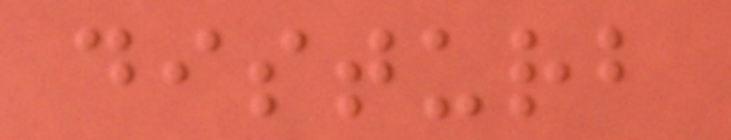disturb
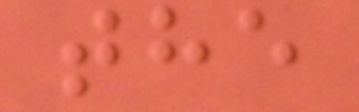the
